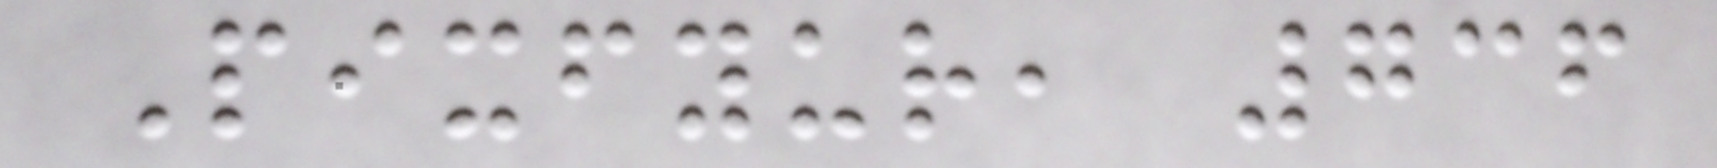Pixfyur, 736
